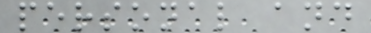personal and
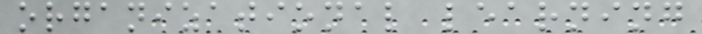organizational learning
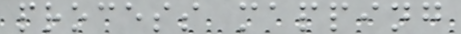process mapping
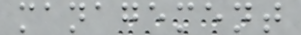management
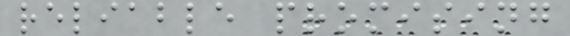reliable promising
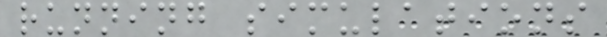running simulations
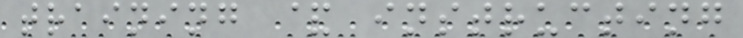training & instructing
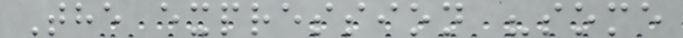The expression "some
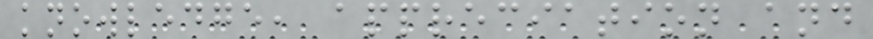knowledge, appreciation and
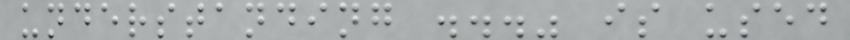understanding ..." is used
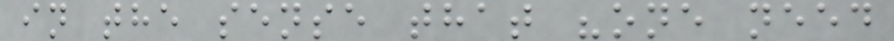in the sense that "one need
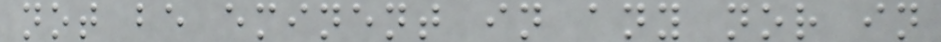not be eminent in any nor in
